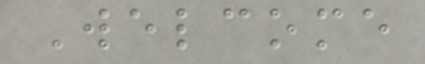Welcome
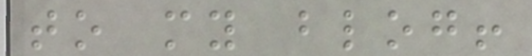to my blog!
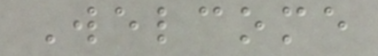Welcome
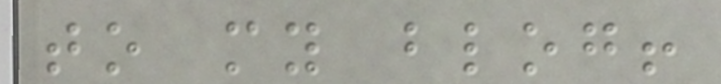to my blog!
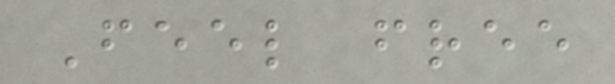Feel free
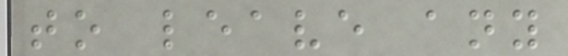to leave any
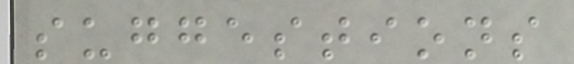suggestions
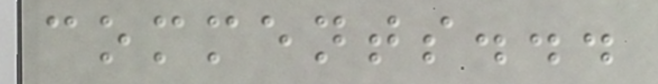comments...
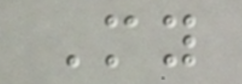My
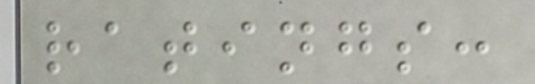ratings:
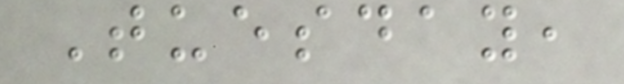Tuesday,
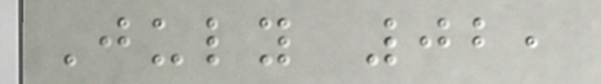July 02,
